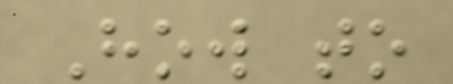How to
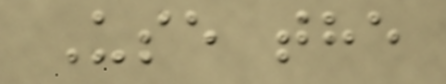Use the
